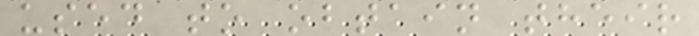used to obtain their
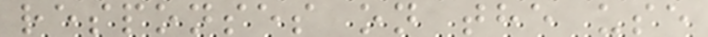responses on the use
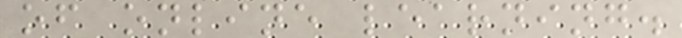of online learning.
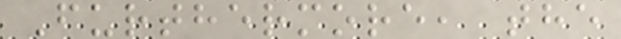Furthermore, the
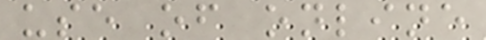use of online
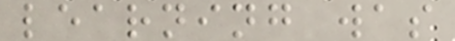learning was
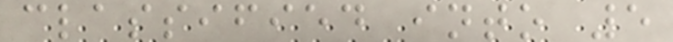classified into 5
